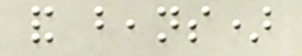and beans)
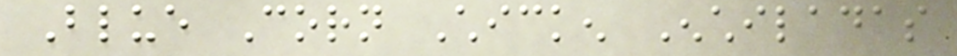Blue Corn Chicken Enchiladas
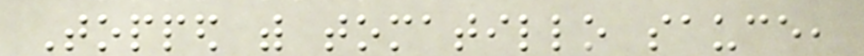Topped with tomatillo sauce,
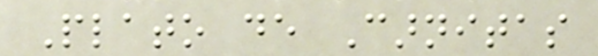Plato de Carnitas
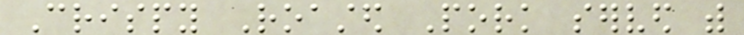Crispy Roasted Pork served with
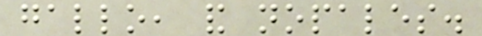gallo, and nopales.
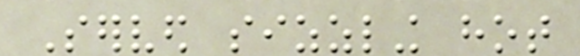Served sizzling hot
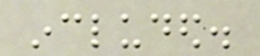included.
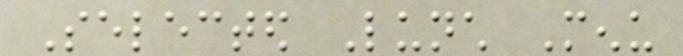Selected Lunch Menu
